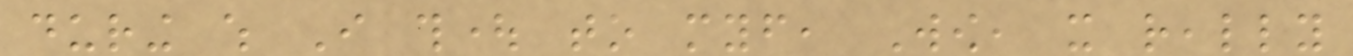during which I thought to myself, Wow, it really
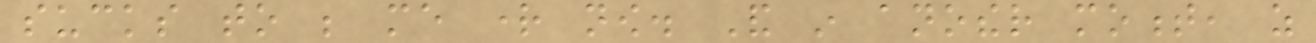sucks to be me right now. And in another moment, as
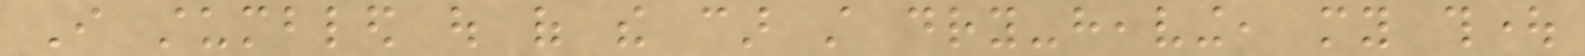I stumbled out of the car still dry-heaving, my thought
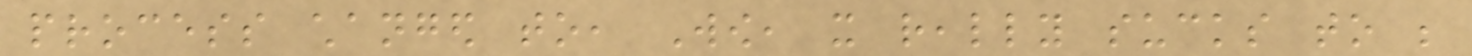process changed to, Wow, it really sucks to be
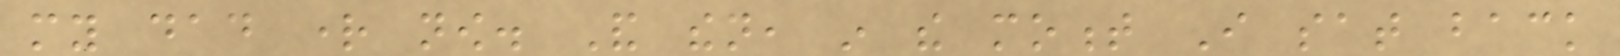my dad right now. And then, in the moment I sat back
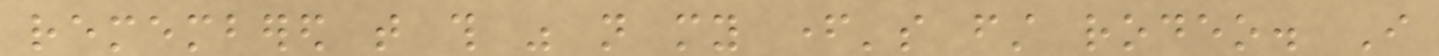remembered that this was not my father's first rodeo. I
